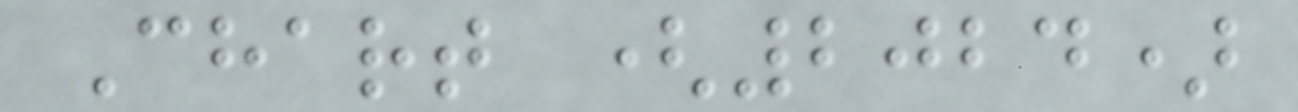Chart (2024)
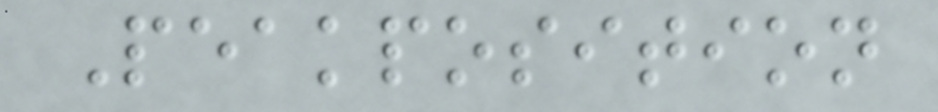Peakposition
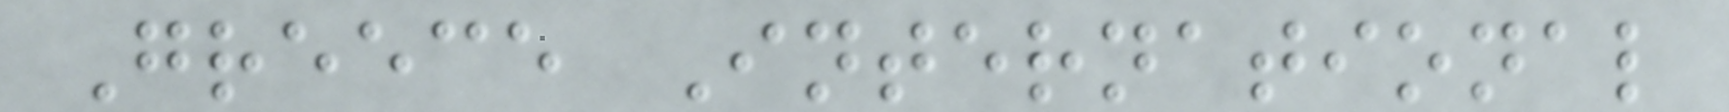Greece International
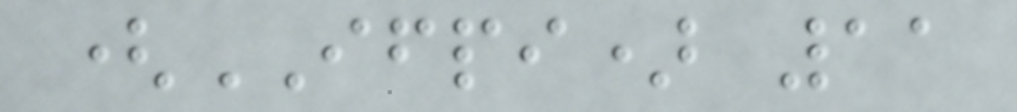(IFPI) 11
